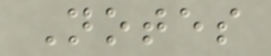Notes
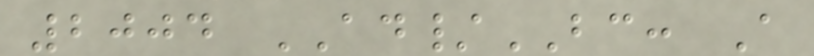2004 AD/BC: A
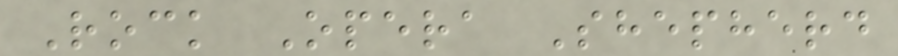Rock Opera Shepherd
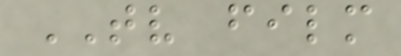TV film
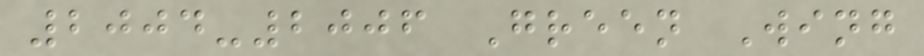2004-2006 Green Wing
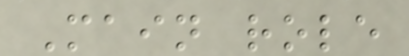Main role
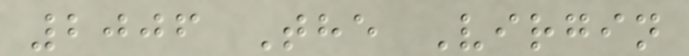2006 The Virgin
